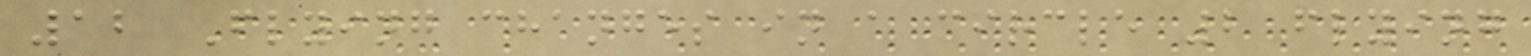12 Flying changes in a circle 2 flying
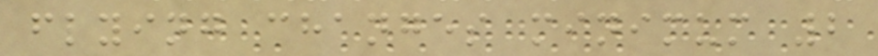flying changes minimum 2
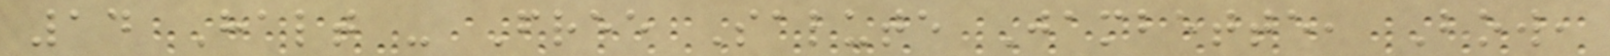14 Halt - Free Salute Jambette, Bow,
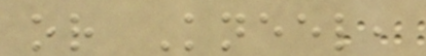or Kneel,
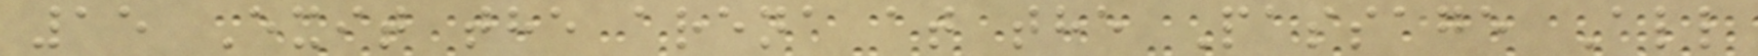15 Exit the arena at the Passage All
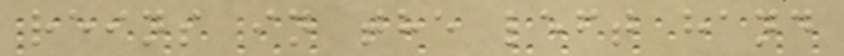reins in the left hand
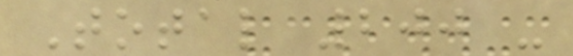Total 200 -
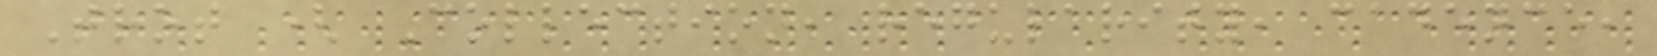Trot ( Collection, regularity, cadence,
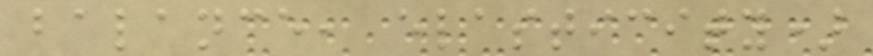balance, elasticity)
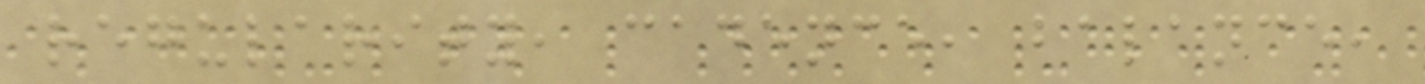regularity, cadence, balance,
